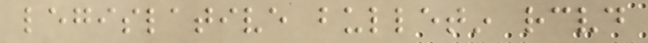legislative bulletin received
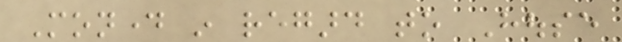Monday in regard to House
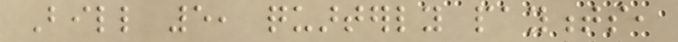Bill 5, quarterly payments,
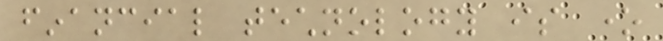financial technology is one
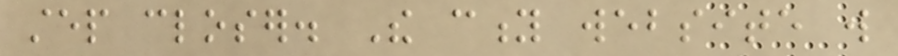step closer. The city website will
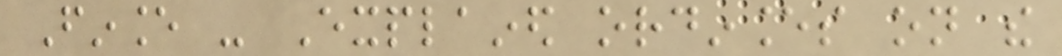Finance - Explained ordinances on the
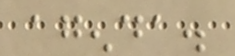agenda.
